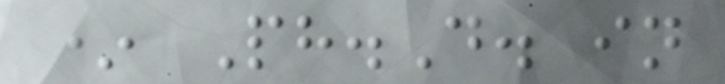* Ph.D. in
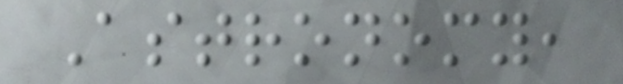Astronomy,
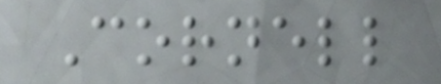Cornell
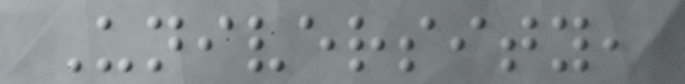University,
